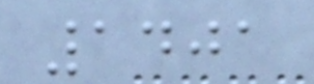1401
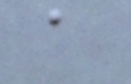a
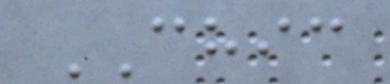CHIC
